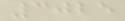3025
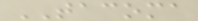TACOMA
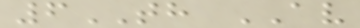6TH AV
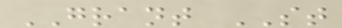GRANT ST
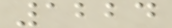1224
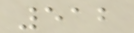512
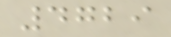4729
